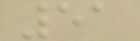51
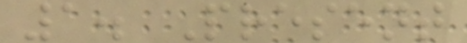1. Present
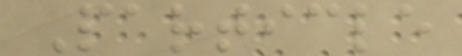Particle
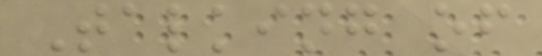Talking of
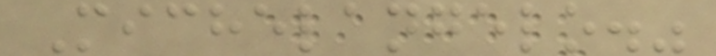Michelangelo."
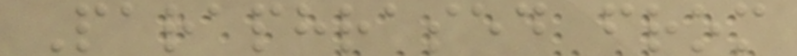Paraphrased from
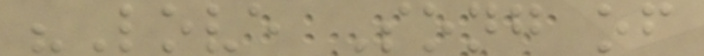"Love Song of
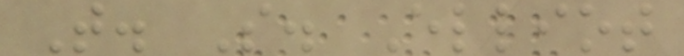T. S. Elliot
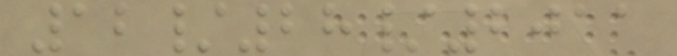12/28/2011
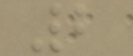2
